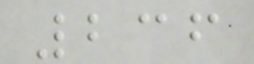236
